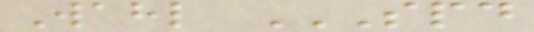Wahl SPD
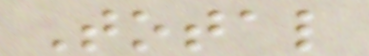Total
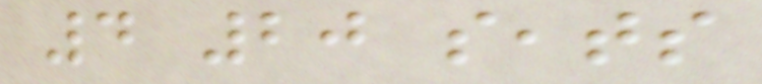4 20 seats
